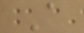A
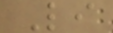Li
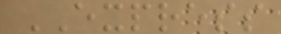EXPRESS
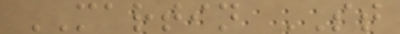MARTIN ST
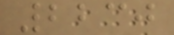2230
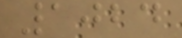1024
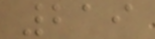219
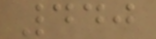440
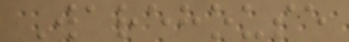Warehouse
